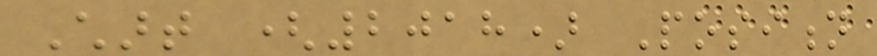Chart (2018) Position
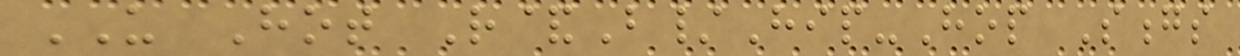US Hot R&B/Hip-Hop Songs
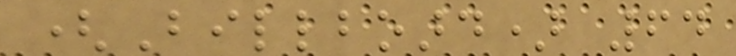(Billboard) 64
